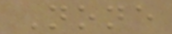None
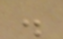.
